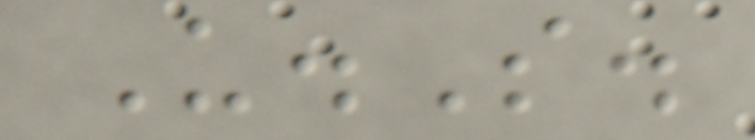U.S.
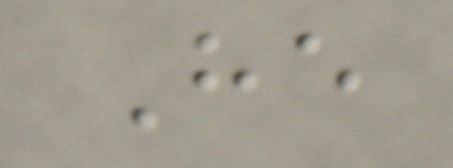He
